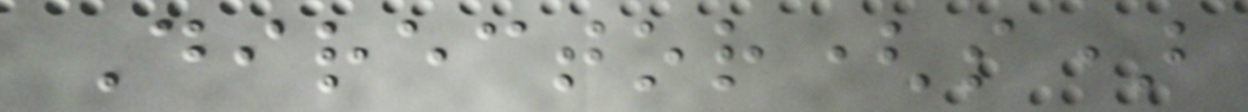Director(s)
